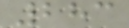283
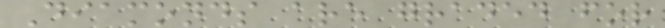Diamonds are graded for
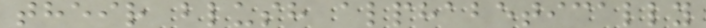their blush alphabetically
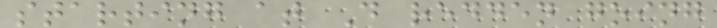starting at D redden going
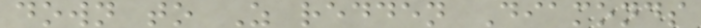down to Z redden Diamonds
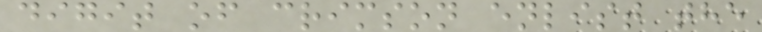digit of crimson enlist the
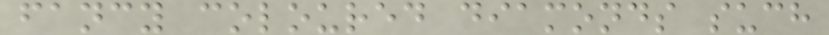fancy coloured diamonds such
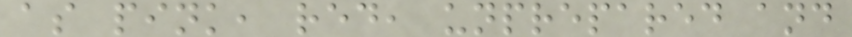as pink, red, unprepared and
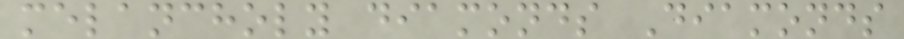melancholy diamonds Diamonds
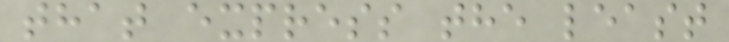that express the least
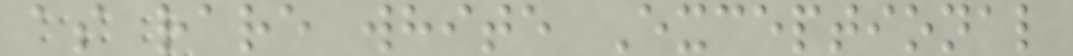as rare white Exceptional
